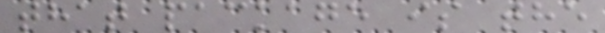that package is the
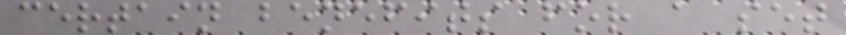certain benefits for a set
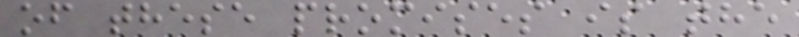of these promises is the
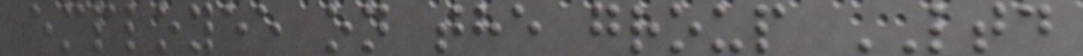employee on the group LTD
